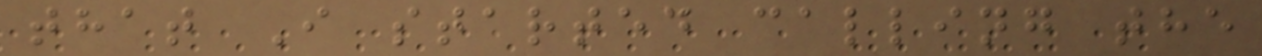that I started calling the
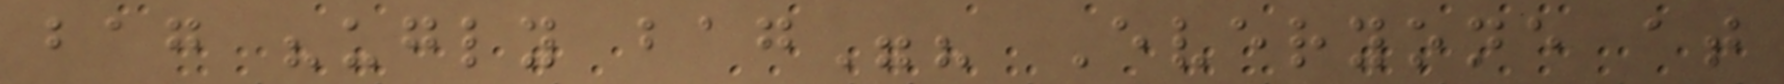bag "ugly bag"? Everyone at
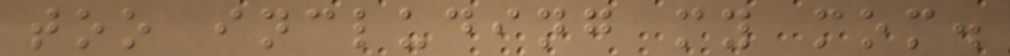too including my mom.
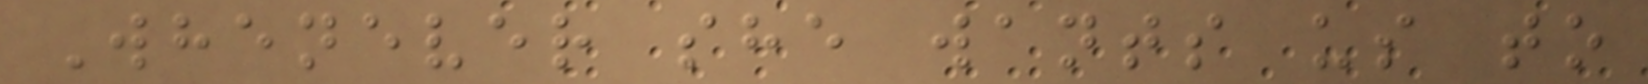Whenever she wants us to
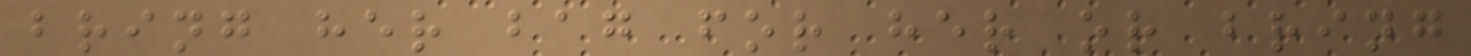bring her bag for her or bring
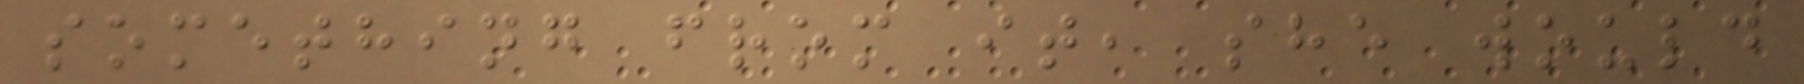something from it, she would
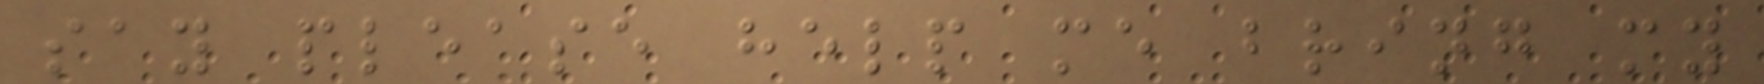say please help me bring my
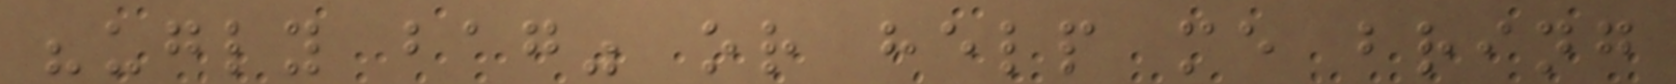"ugly bag" or help me bring
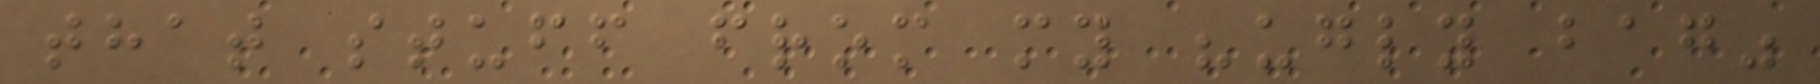that stuff from my "ugly bag"
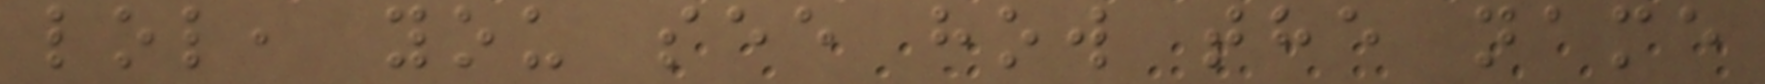lol, you see how the name
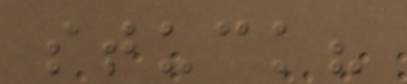stuck?
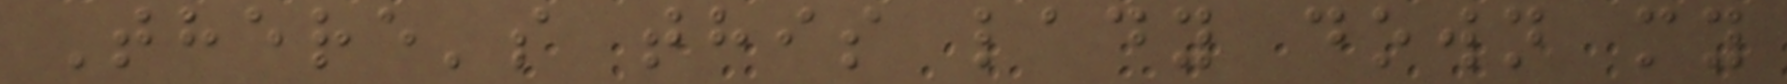There's this lady down my
